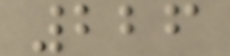226
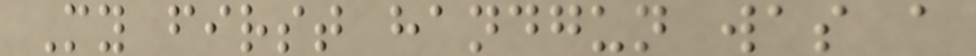My first handgun was a
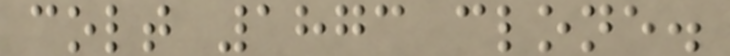colt 1873 clone.
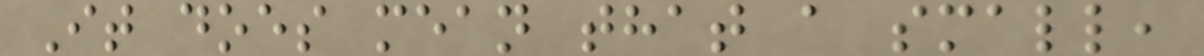It does mean that a small,
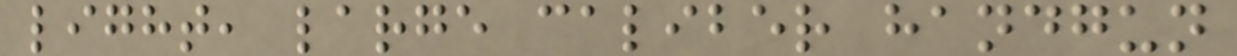light, large caliber handgun
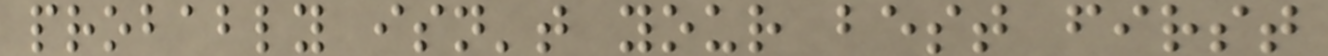probably isn't your best first
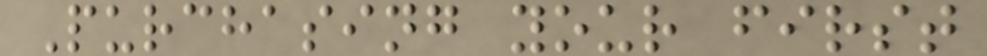Purchasing your first
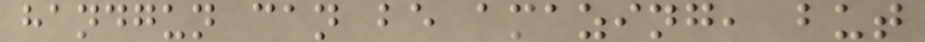handgun can be amazing, but
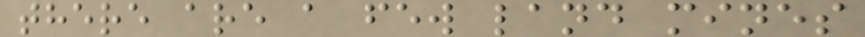there are a few land mines
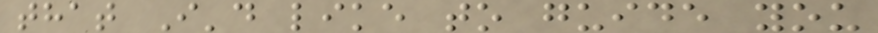that I'd like to guide you
